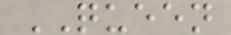QUEEN
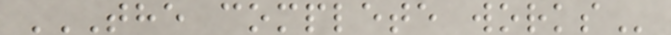THE COMPLETE WORKS
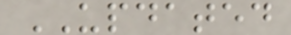UPDATED
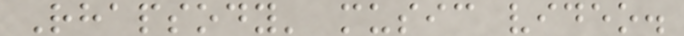Rhapsody' music video.
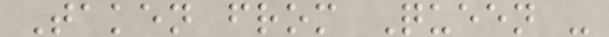Taken from Queen -
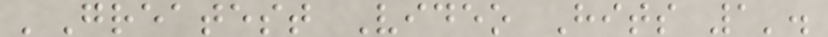'Greatest Video Hits 1'.
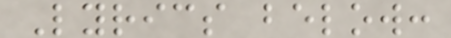Lyrics below:
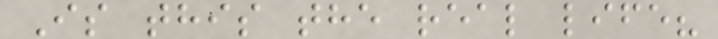Is this the real life?
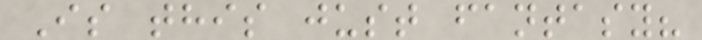Is this just fantasy?
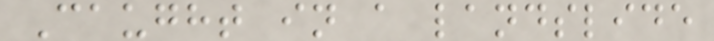Caught in a landslide
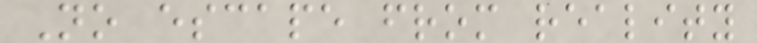No escape from reality
